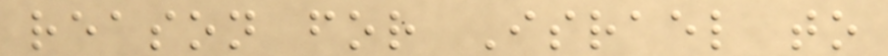reason for Israel to
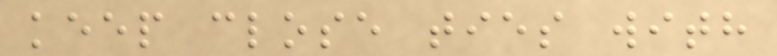keep close ties with
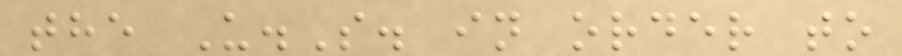the U.S. in order to
